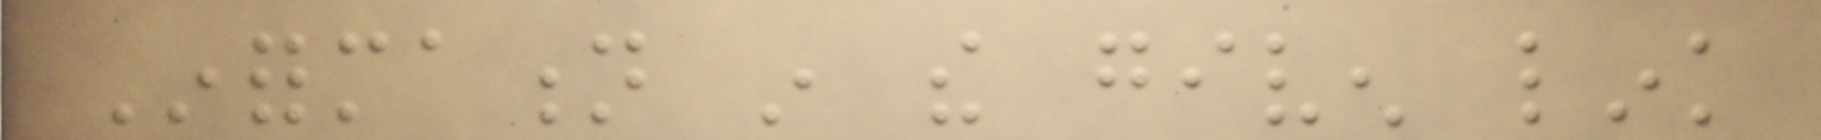Information in the given link
